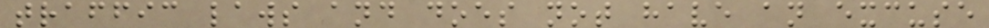traffic laws and does not have an excuse
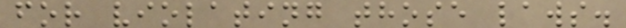for violating those laws.
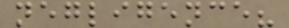negligence?
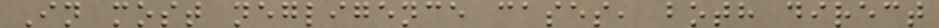In most negligence cases, both direct
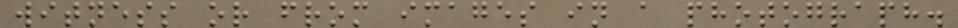witness or from images in a photograph.
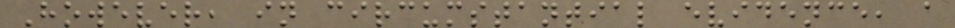However, in circumstantial evidence, a
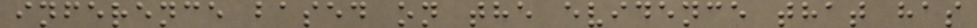inference based on the evidence that has
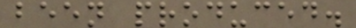been produced.
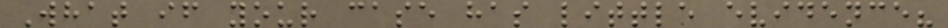What if your case has little evidence?
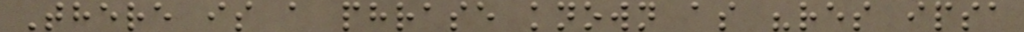There is a phrase known as "res ipsa
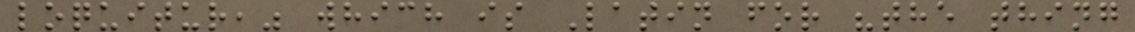loquitur," which is Latin for "the thing
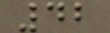42
